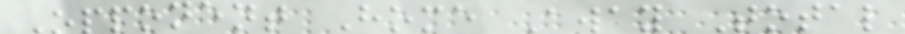Opponent Home Away Total
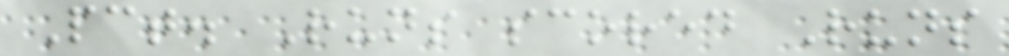Pct. Runs scored Runs
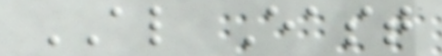AL East
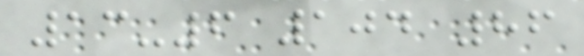13-6 104 86
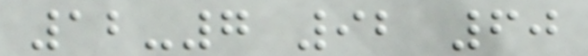12-7 92 60
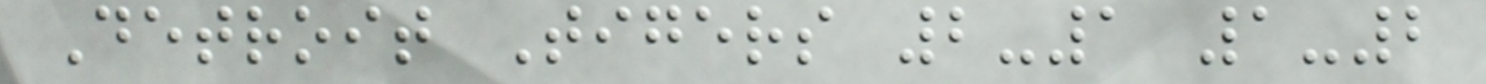Detroit Tigers 2-1 1-2
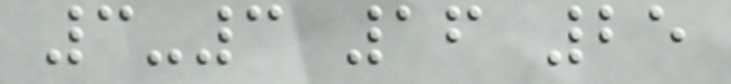3-3 16 25
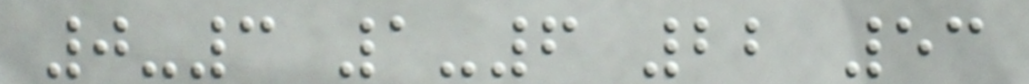0-3 1-6 22 53
